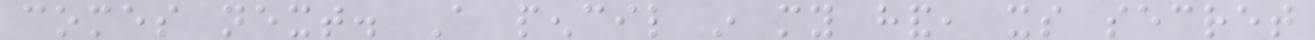comes next. A pencil in my hand, its secret
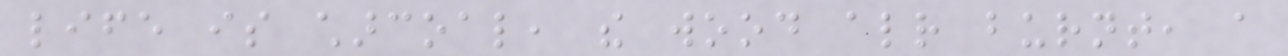life is charcoal, the wood already burnt, a
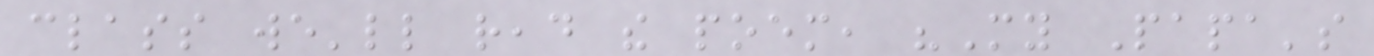class we'll read the poem, "My Papa's
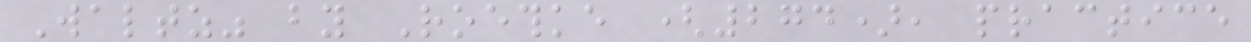Waltz" by Roethke (274), practice
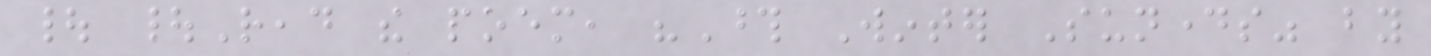| |Read the poem, "Those Winter Sundays" by
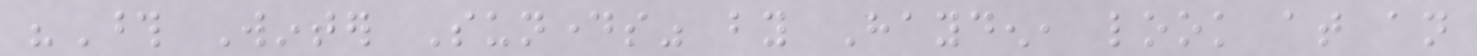"Those Winter Sundays" by Hayden, look at an
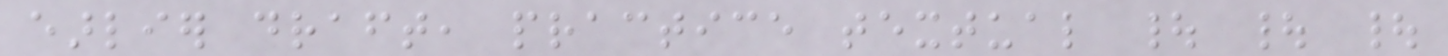earlier draft, practice textual | | |
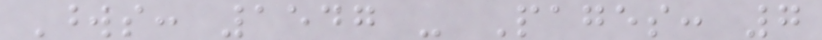Words: 1547 - Pages: 7
